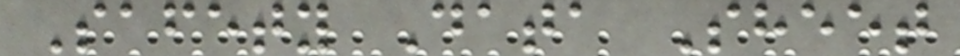Safety Data Sheet
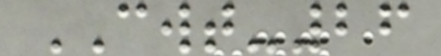CWT-26
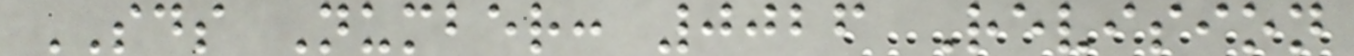SDS Number: 0026 Revision
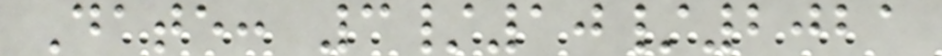Date: 3/10/2021
